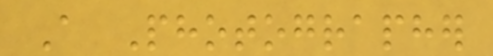A Photographer
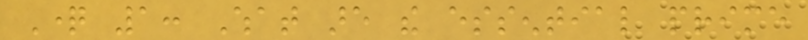Question 1: What are the essential prime
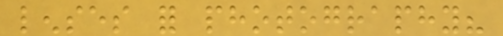lenses for photography?
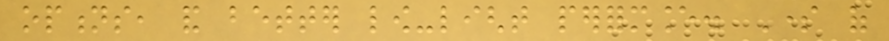options, and better low-light performance. Some of
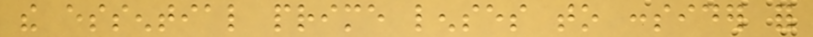the essential prime lenses to consider for
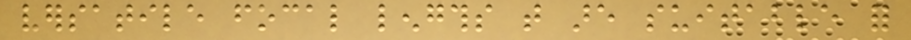versatile focal lengths that are suitable for
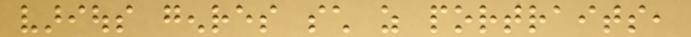various genres such as portraits,
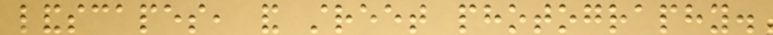landscapes, and street photography.
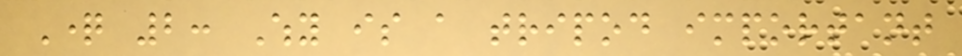Question 2: Why is a tripod important
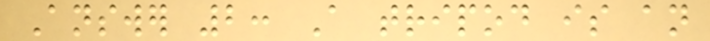Answer 2: A tripod is an
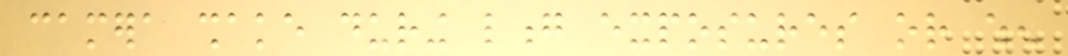camera shake during long exposures or when
